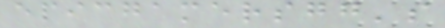epicgamersgg's
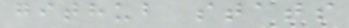github stats
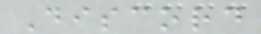Discord
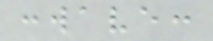:wave:
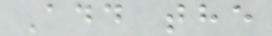Add the
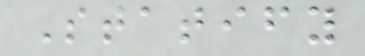Statify
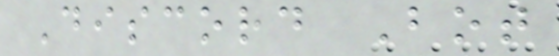Discord Bot
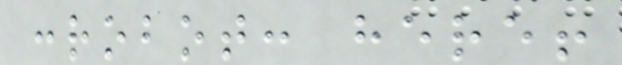:robot: here!
